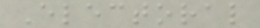Electoral
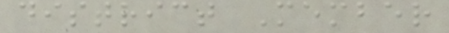district Member
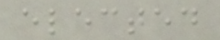elected
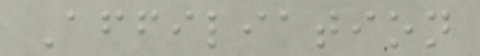Affiliation
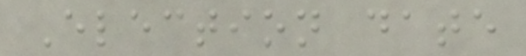Election date
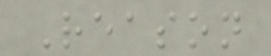Reason
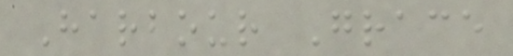Harbour Grace
